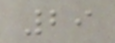29
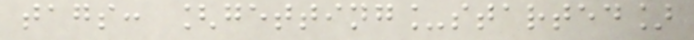tags: [getting_started]
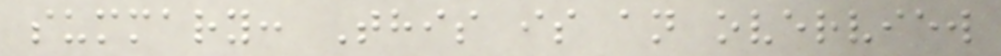summary: This is an overview
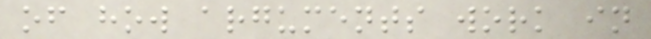of how arguments work in
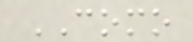COMO
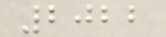2022
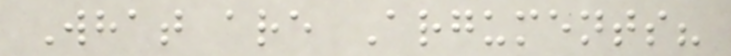What are Arguments?
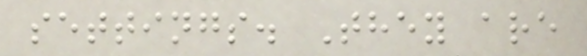settings. They are
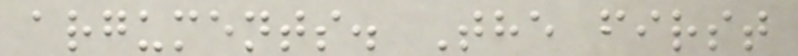arguments. The first
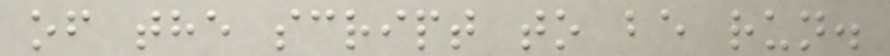of the script to be run.
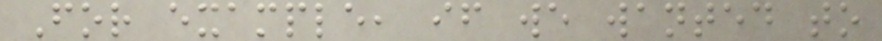For example, if we wanted to
